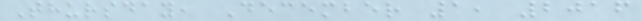Thursday, December 1, 2016
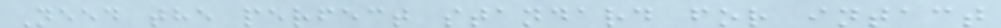Need the perfect standard for intact
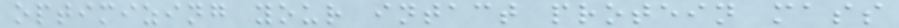optimizing your intact protein mass
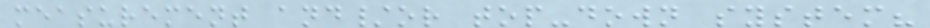measurement and/or top-down system?
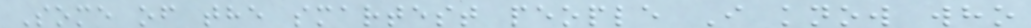Some of the smartest people I know who
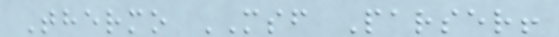Thermo MSF Parser!
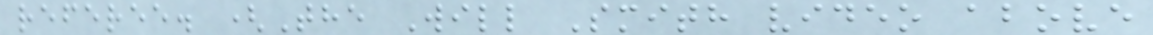referee. (The Will Smith video above
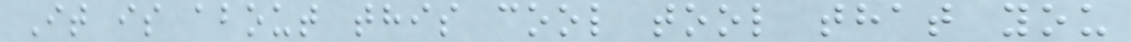It is about this cool tool that you
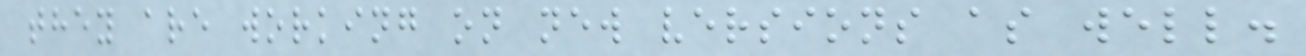they are working on new versions as well.
